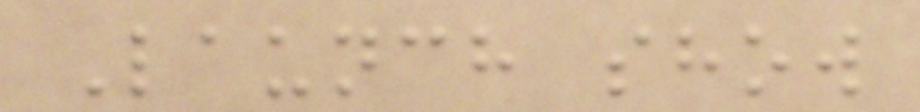Launch show
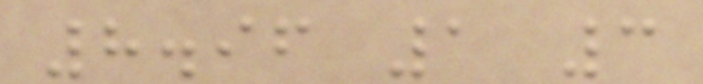8.96 1 3
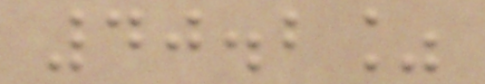40.2%
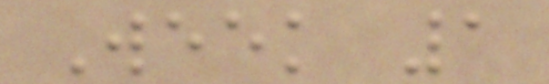Week 1
